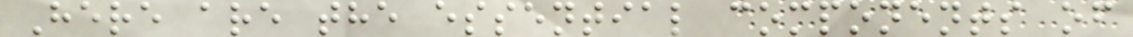Here are the essential components of
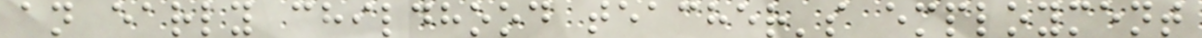an early childhood teacher's employment
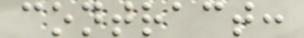contract:
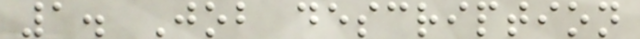1. Job description
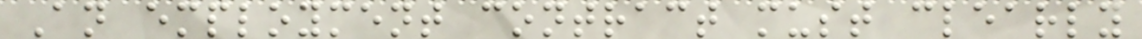An employment contract must clearly
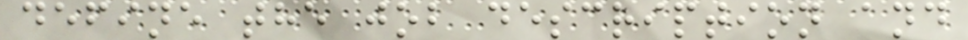define the job description and
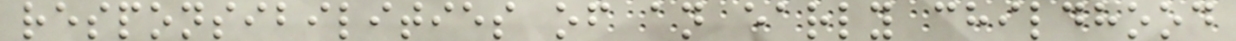responsibilities of an early childhood
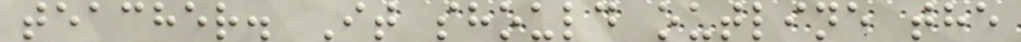teacher. It should outline the
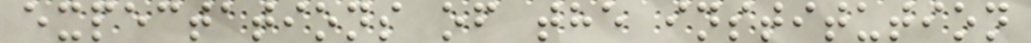expectations of the institution
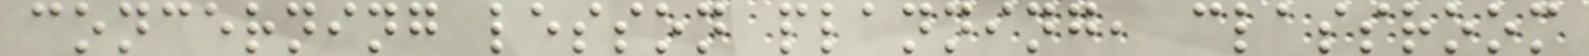concerning lesson planning, classroom
